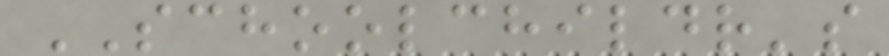SCHOOLCHILDR's
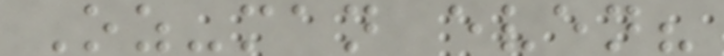Oz-man even?
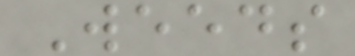Weeds
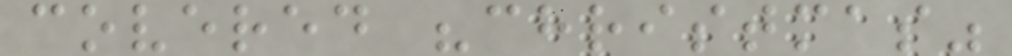covered "christmas"
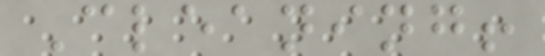Cleaning!
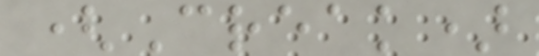(Creak)
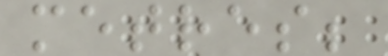metres;
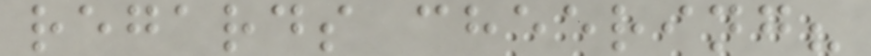regards cheering?
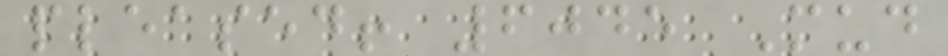pleased! 6045 Mud
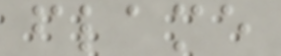flame
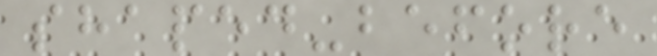shaped-before
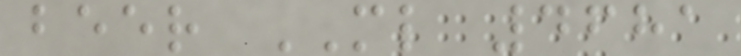beer ML 4681
